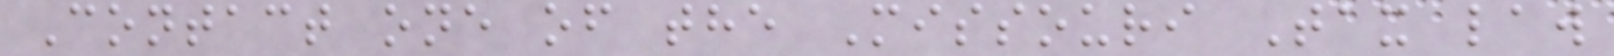Contact one of the Missouri Tax law
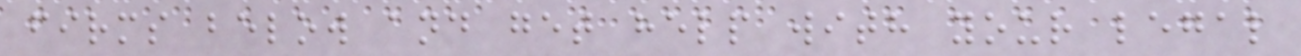firms below and get help with your legal
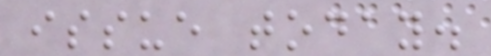issue today.
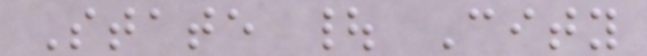State | City
